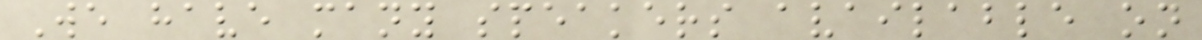We have many speakers available on
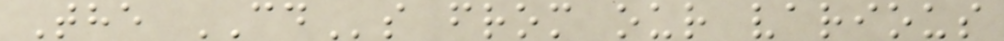The CDs from our various
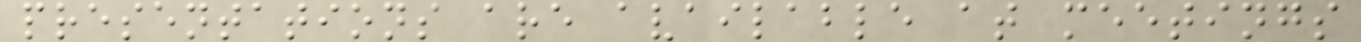presentations are available at meetings
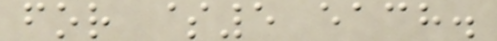for $5 each.
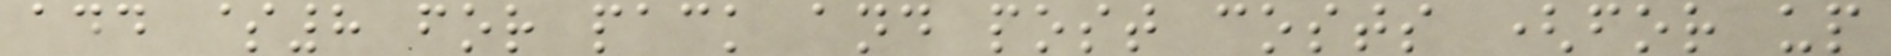add $8 for pack and post costs (for up
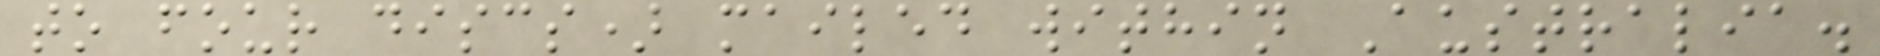to four discs) mailed within Australia.
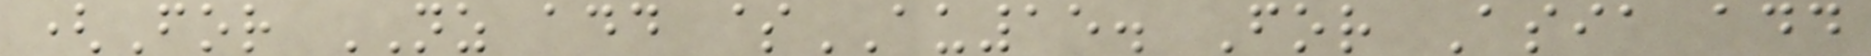(For NZ add $AU15. For Asia add
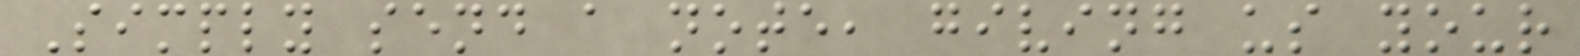Simply send a note, giving us your
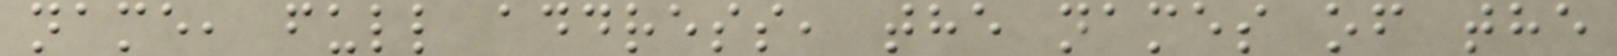name, full address, the names of the
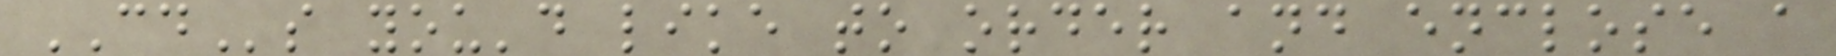CDs you'd like to order and enclose a
